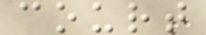court
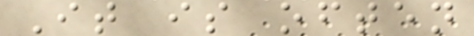It is often
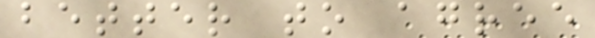better to agree
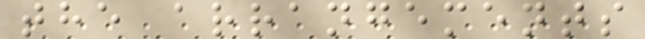the arrangements
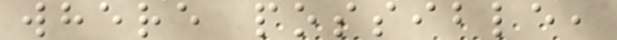where possible,
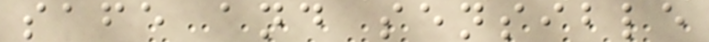safe and sensible
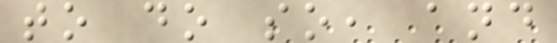to do so, and
